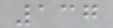137
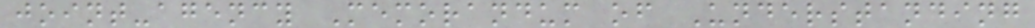joint-agency Memorandum of Understanding
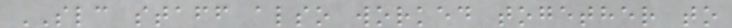SLC staff also worked together to
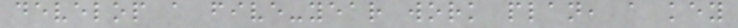develop a five-year work plan, a key
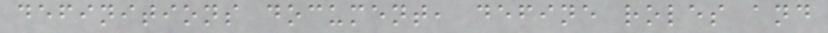definitions document, define roles and
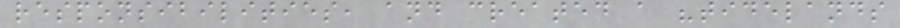responsibilities, and created a "tidelands
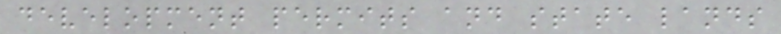development permits and state lands
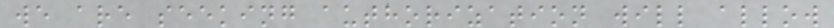we are seeking authorization will allow
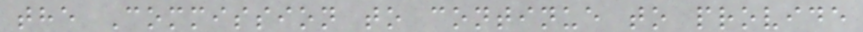the Commission to continue to provide
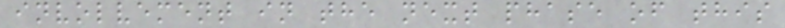involvement in the next phase of this
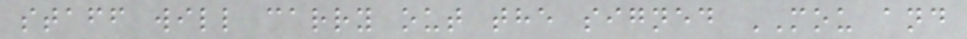staff will carry out the signed MOU and
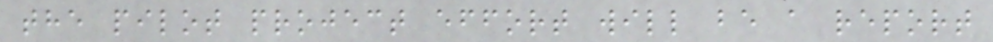the pilot project effort will be a report
